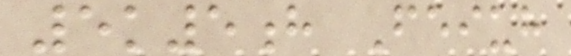5k5h Feiuh
